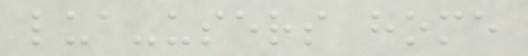lua-users home
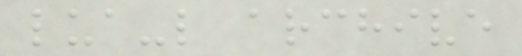lua-l archive
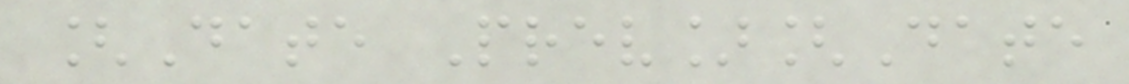[Date Prev][Date
